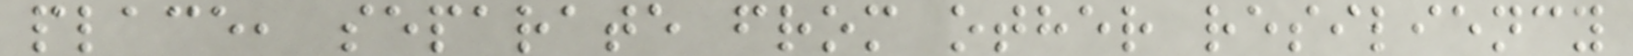place, separate from other resiliency
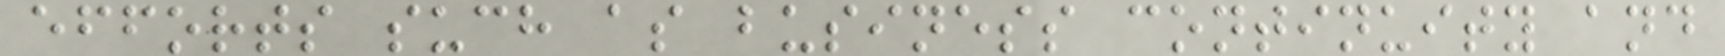efforts such as business continuity and
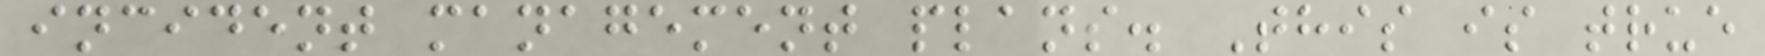incident management plans. This is true
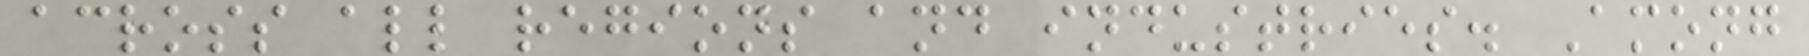across all regions and industries. Among
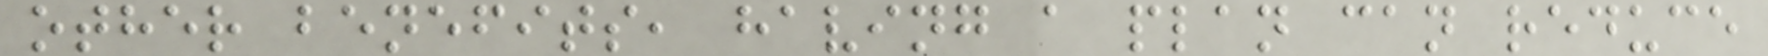other benefits, having a plan can reduce
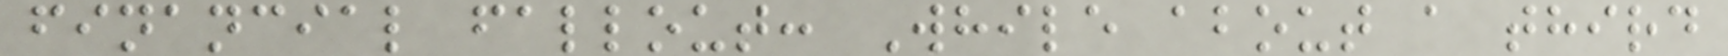financial fallout: While about a third
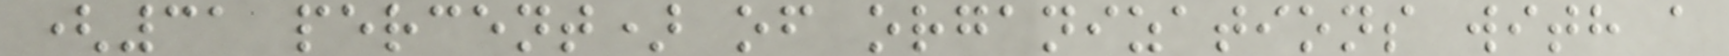(31 percent) of organizations with a
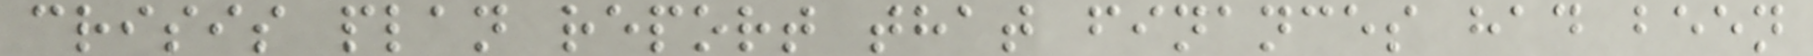crisis plan report that finances had been
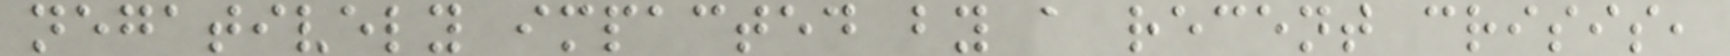negatively impacted by a recent crisis,
